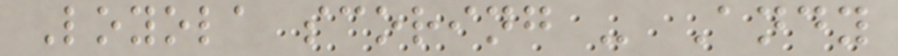Loyola scoring - Andy
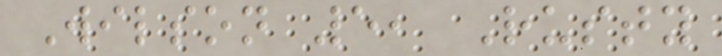Wilson 5, Rusty
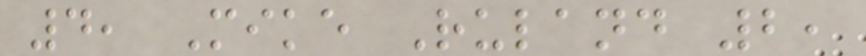4, Mike Ruland 2,
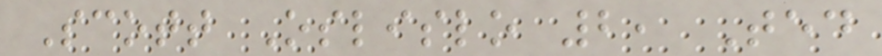Scott Oslislo 2, Ted
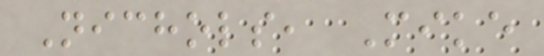Nichols, Mike
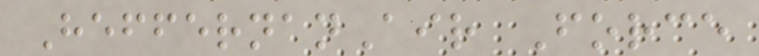HeffernanAir Force
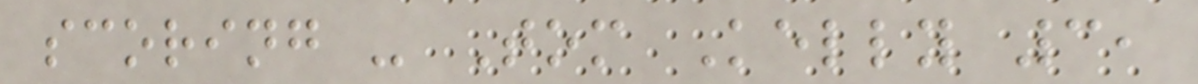scoring - Tom Kelly 3,
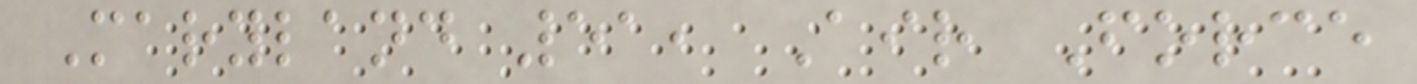Maryland 51, Air Force
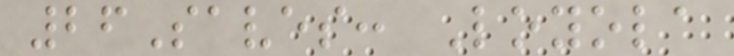26Saves: Loyola
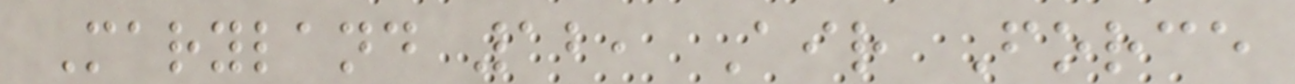Maryland 12, Air Force
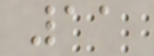11
